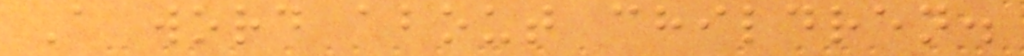A word about children.
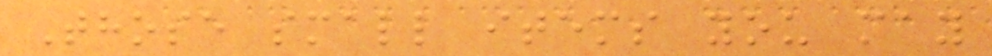Those small items you may
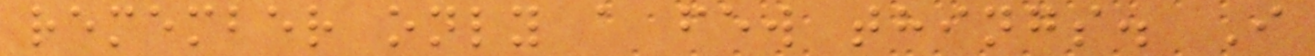remember only a few things. I
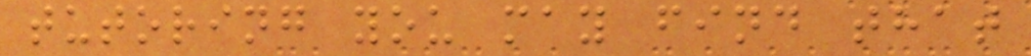tutoring you may find that
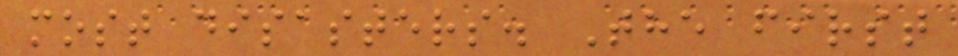most disasters. The first
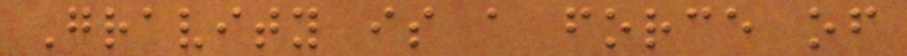Gravity is a force of
